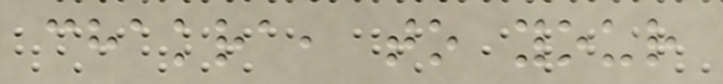chakra, to your
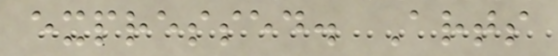expressed. Arts
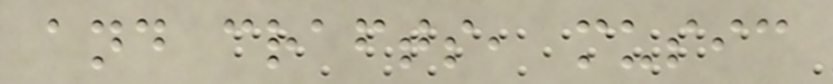and crafts, music
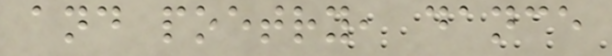and poetry, dance
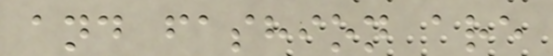and fashion are
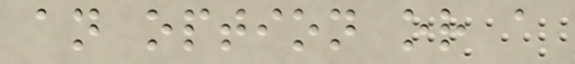an option or a
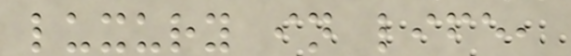luxury in life,
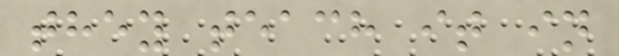they teach it in
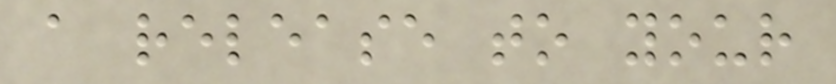a release to your
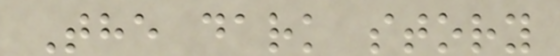The dark story
